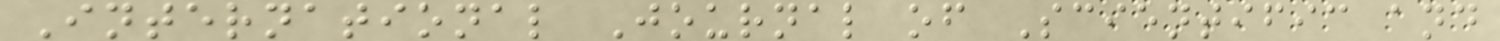International Journal of Scientific and
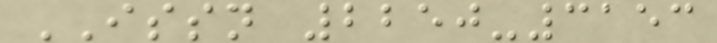ISSN 2250-3153
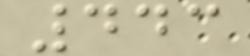443
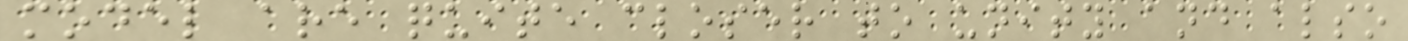model are quite closer to unity and also
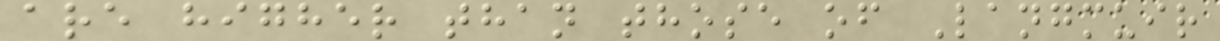are higher than those of Langmuir
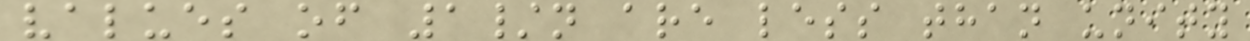values of 1/n are less than unity
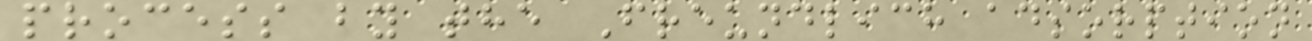process by the Freundlich adsorption
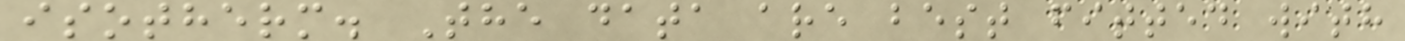isotherm. The data are best fitted with
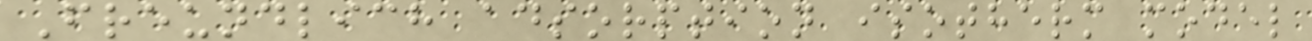Freundlich adsorption isotherm model
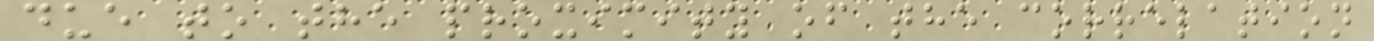due to the proximity of the correlation
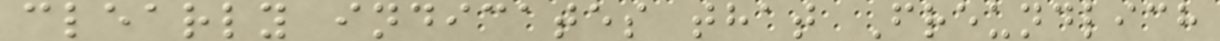clearly indicates that Freundlich
